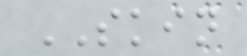SKIN
